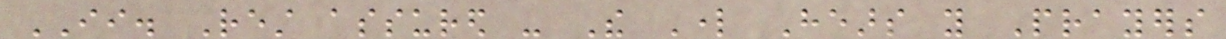II. Rest assured - The Lord Hears you Prayers
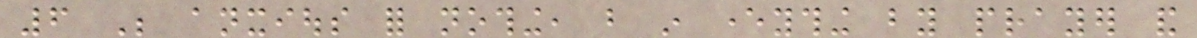6 Be anxious for nothing, but in everything by prayer and
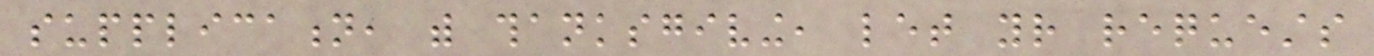supplication, with thanksgiving, let your requests
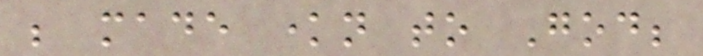be made known to God;
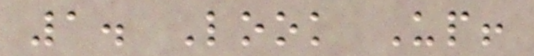1. Look Up!
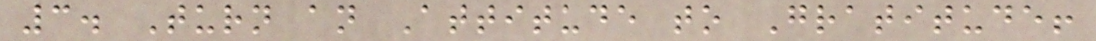3. Turn an Attitude to Gratitude!
